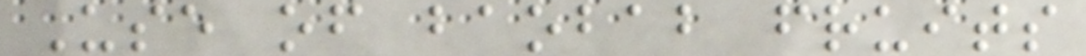Use of baobab fruits
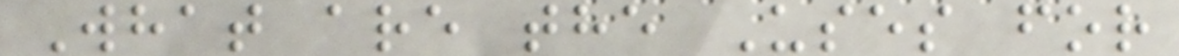What are the Uses for
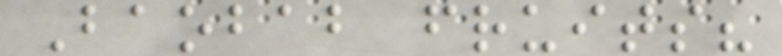Baobab fruits?
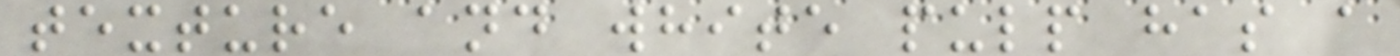texture and white pulp has a
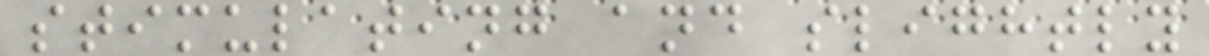stimulating and slightly
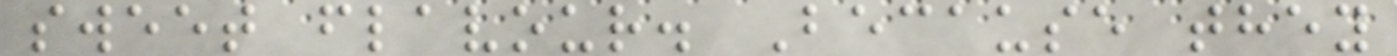sweet flavour. Because they
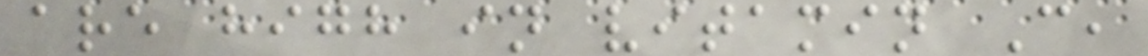are high in vitamin C,
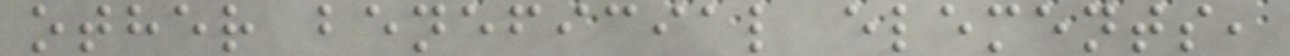other beneficial elements,
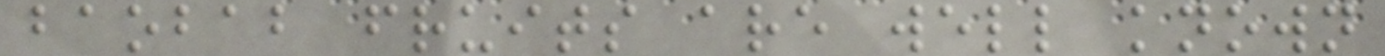baobab fruits are well known
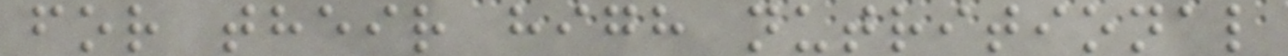for their high nutritional
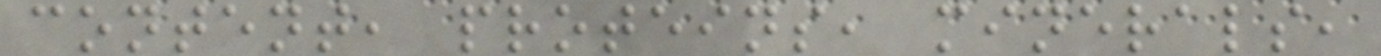content, proteins, minerals,
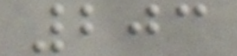203
